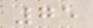75
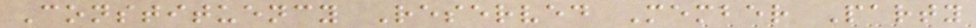Constituency Reserved Member Party
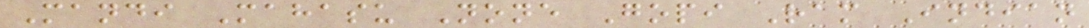Mandi Mahasu None Gopi Ram Indian
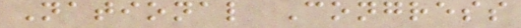National Congress
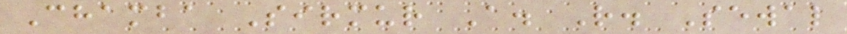Chamba Sirmur A. R. Sewal
